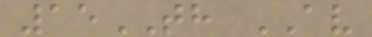15TH AV
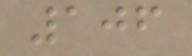106
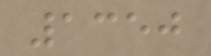1350
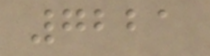7221
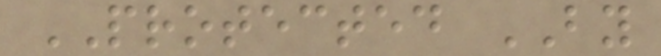PROTECTED BY
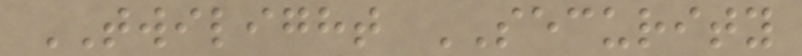TWILIGHT SECURITY
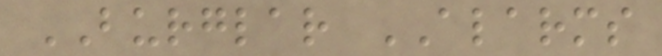BURGLAR ALARMS
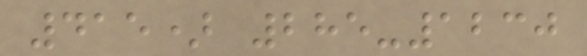415) 285-1230
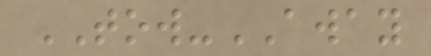TOW-AWAY
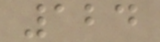124
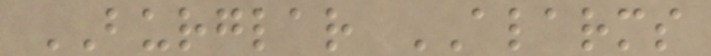BURGLAR ALARMS
